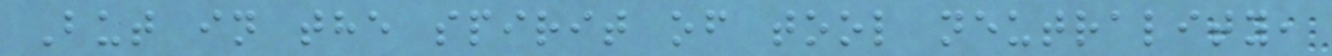But in the spirit of tool neutrality,
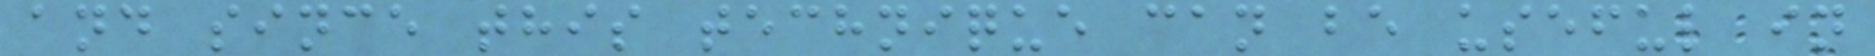and since this technique can be useful in
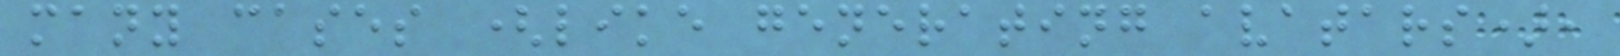many cases (like generating avatars),
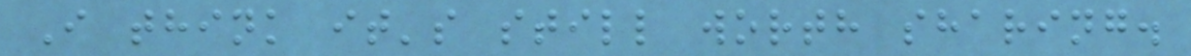I think it's still worth sharing.
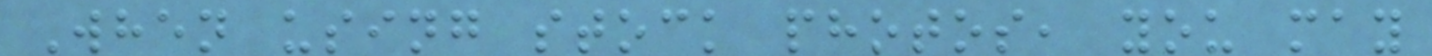When using stock photos, you may
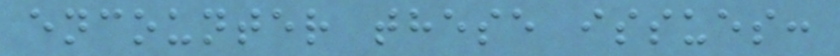encounter these issues:
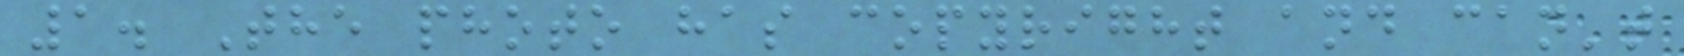1. The photo has copyright and can't
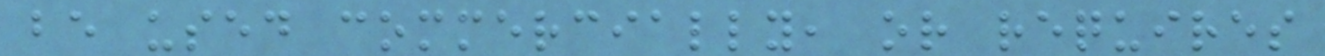be used commercially, or requires
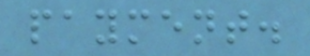payment.
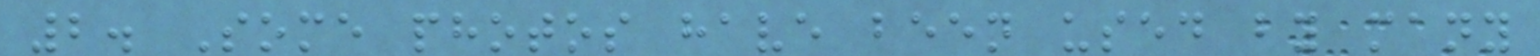2. Some photos have been used by many
